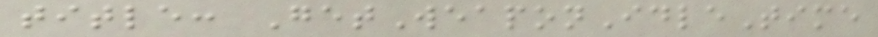title: GetWeaponIdleTime
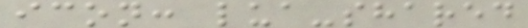icon: lua-shared
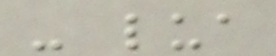- lua
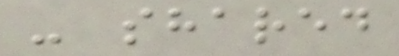- shared
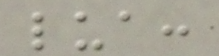lua:
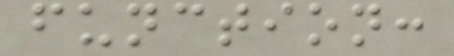function:
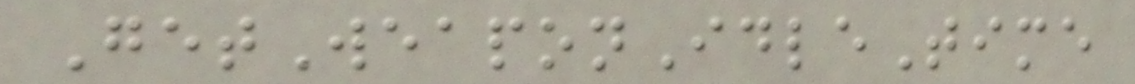GetWeaponIdleTime
